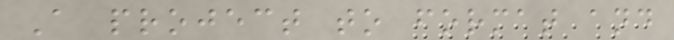A project to format and
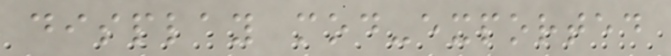display mod-exported
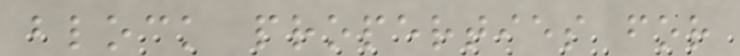block properties for
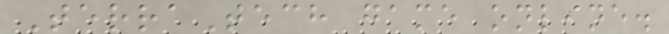TerraTech game online.
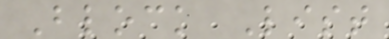Block List
